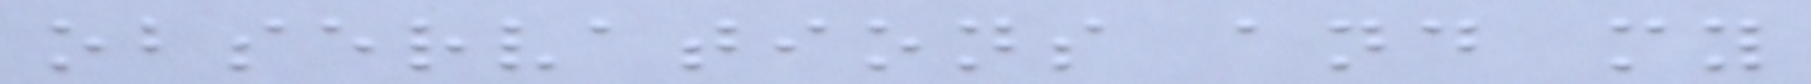observations and my
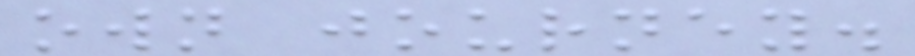own journey.
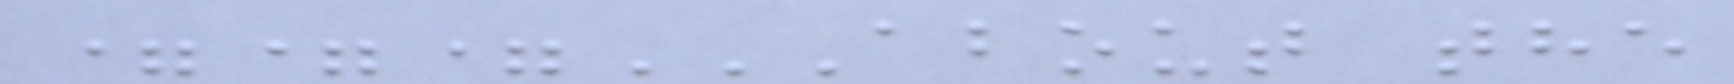===ABOUT THE
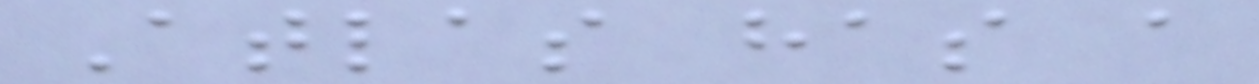Atlas has a
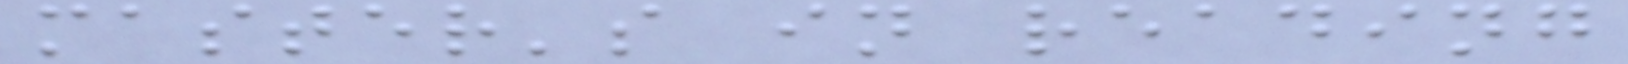master's in reading
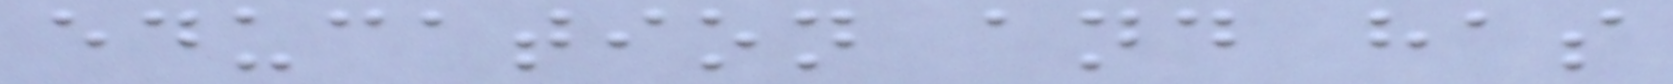education and has
